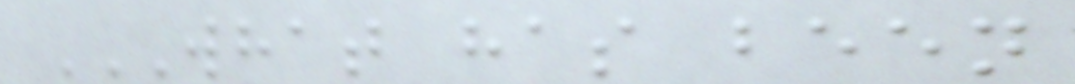WHAT HAS BEEN
